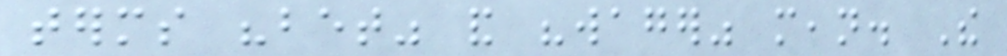terms "bet" and "wager" mean. The
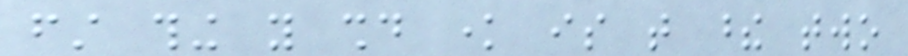first thing you should know is that these two
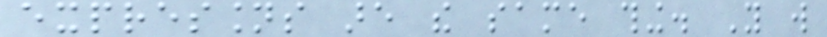expressions are the same thing. You will
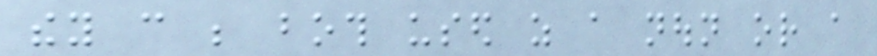they can be both used as a noun or a
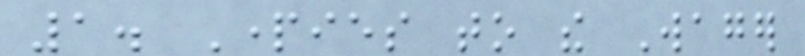1. Parties to the Wager
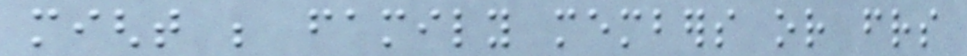might be family members or friends
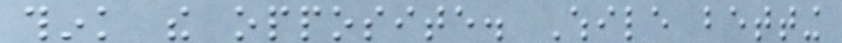think the opposite. While betting
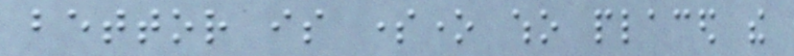bettor is someone who placed the
